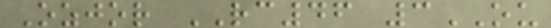Ozjor RC46 3OU
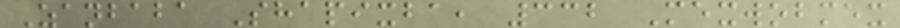Zanbaba Shapixba, 332 Mexwobmex
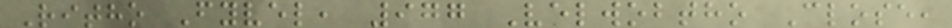Ritho Fyvel, 977 Velwobtho Close,
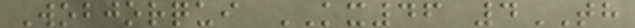Wobjorqui KX46 4TH
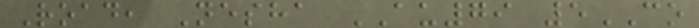Road, Nesha AU79 5CO
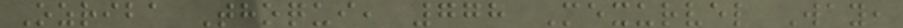Ozriba Thoqui, 778 Mexurvel Way,
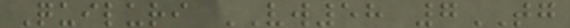Quiluri VW58 7TG
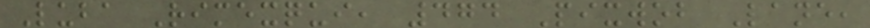Luba Rimexqui, 474 Pixwob Lane,
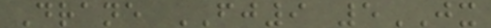Drane FJ9 5JX
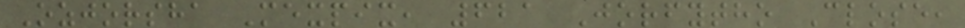Ozjorsha Mexpix, 621 Jorfytho Close,
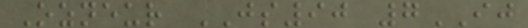Ozneur JS90 7IJ
